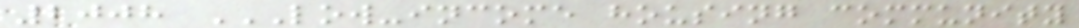2008 LOW-INCOME HOUSING COMMUNITY
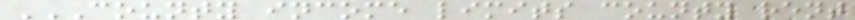COUNTY INCOME LIMITS COUNTY RENT
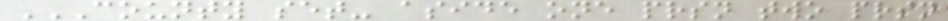COUNTY SET- ASIDE ONE PRSN TWO PRSN
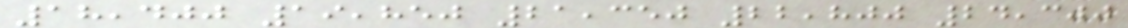18,400 19,850 21,350 22,800 24,300
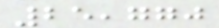25,770
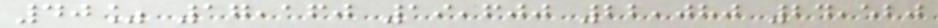40% 17,160 19,600 22,080 24,520
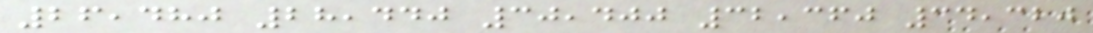26,480 28,440 30,400 32,360 34,320
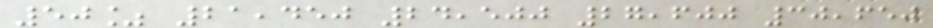50% 21,450 24,500 27,600 30,650
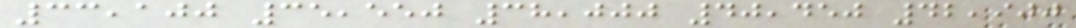33,100 35,550 38,000 40,450 42,900
